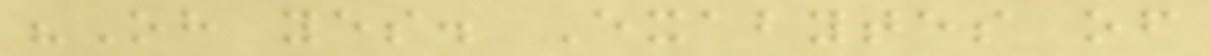"Oh yes. Exabytes of
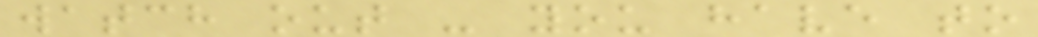watch out - you have to
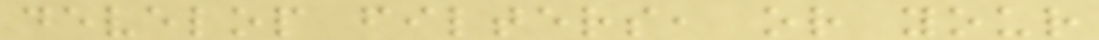develop filters, or your
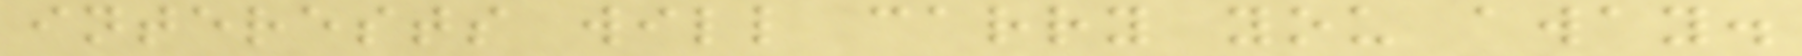interests will carry you away.
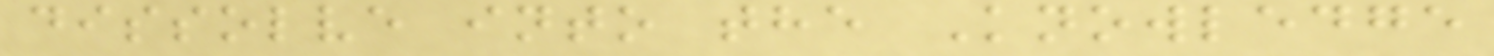dissolve into the Knowledge
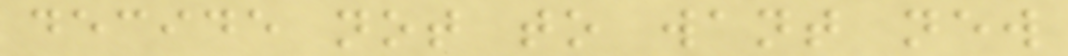decide not to want new
